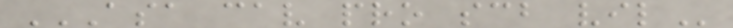ASA CAV PRO SCB VIL
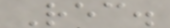Rec.
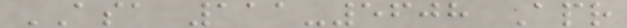ASA 111-5608 Apr
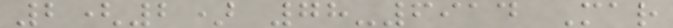2(2) 78-6914 Mar
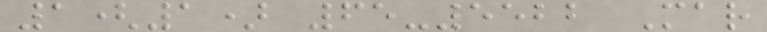1(1) 65-5522 Mar
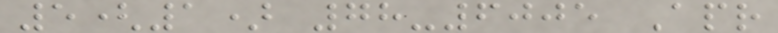5(1) 78-6005 Apr
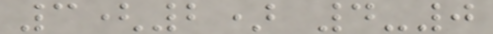3(2) 4-0
